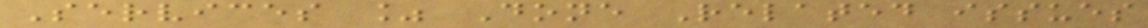Services % Done Related issues
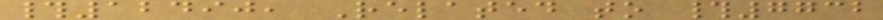#12490, Related to #7732
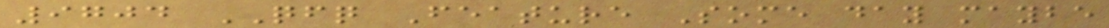9704 QFQ Feature Some day maybe
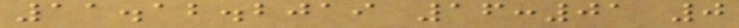11.12.2019 16:01 0
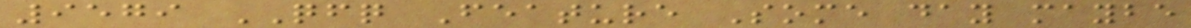9579 QFQ Feature Some day maybe
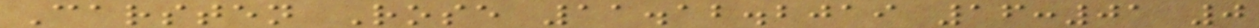Carsten Rose 11.12.2019 16:01 0
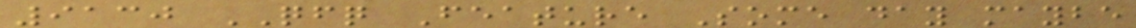9130 QFQ Feature Some day maybe
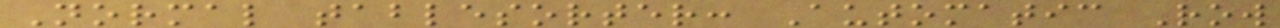Normal tablesorter: Automatic Row
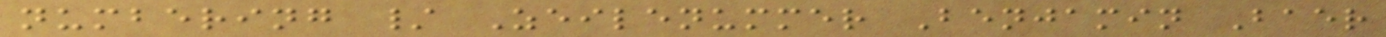numbering / Zeilenummer Benjamin Baer
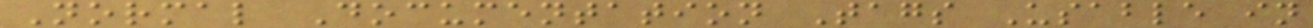Normal Documentation Tags Usable in
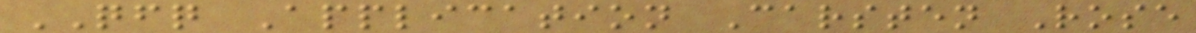QFQ Application Carsten Rose
